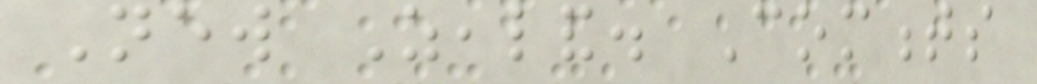New Zealand. Comments
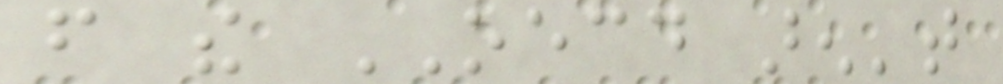from the OECD aren't
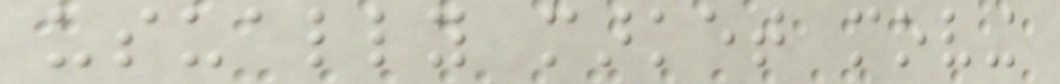usually market moving
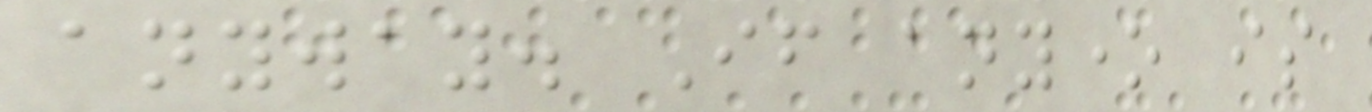anyway. If anyone is
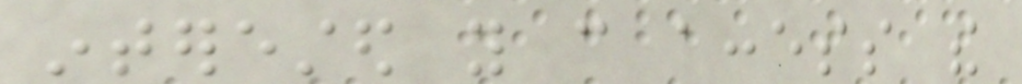interested you can access the
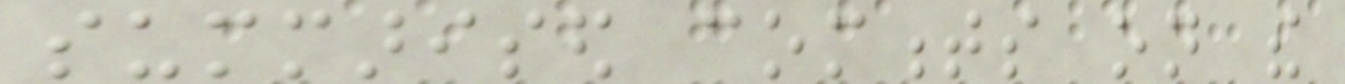summarised comments on the
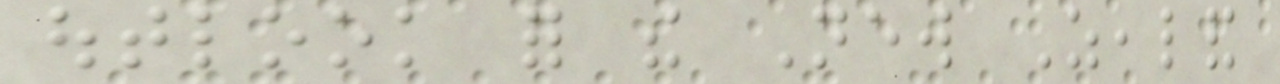outlook for the New Zealand
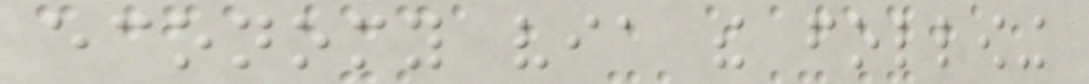economy via the following
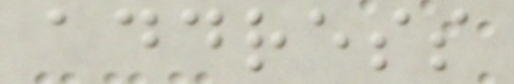address
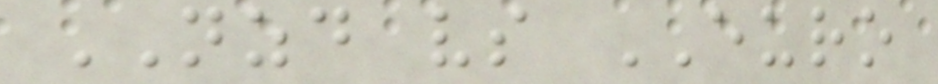NZD vs EURO
